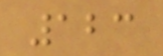123
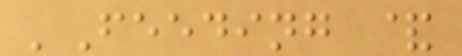'Feeding &
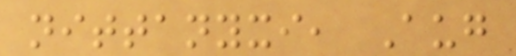nittanyxi, Aug
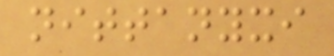nittanyxi
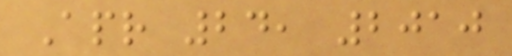Apr 24, 2010
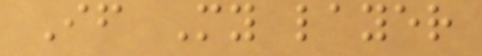If My layer
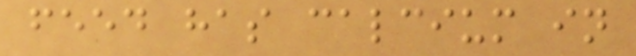feed has calcium in
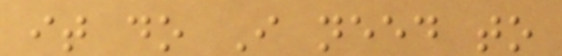it do I need to
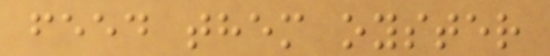feed them oyster
